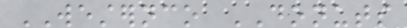WESTERNCO DONUTS
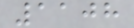1108
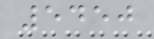5450
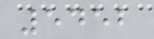5452
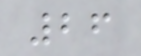26
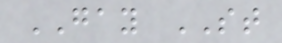GAY ST
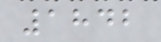1842
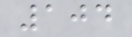104
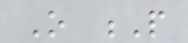O P
